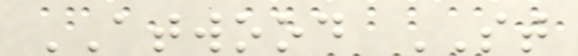ATWOOD ST
